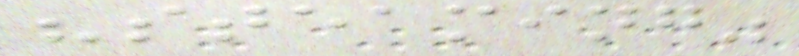"steaming"
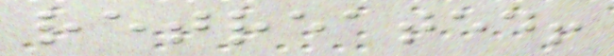retreated!
